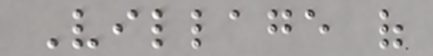Village of
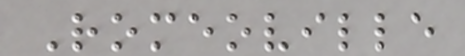Romeoville
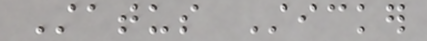Status Sticker
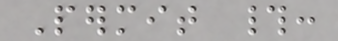Permit #:
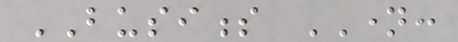BUSINESS NAME:
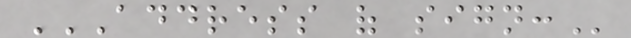ADDRESS OF SIGN:
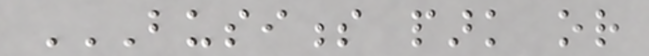BUSINESS PARK OR
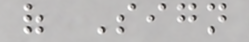of Sign
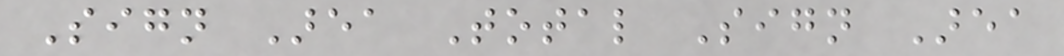Sign Area Total Sign Area
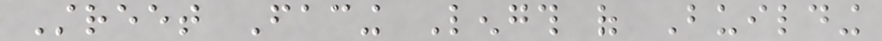Street Facing Length of Building
